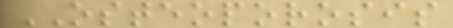OSTEOPOROSIS
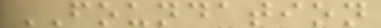FOUNDATION
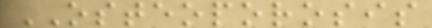OSTEOPOROSIS
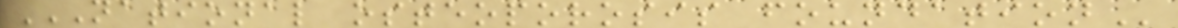NATIONAL OSTEOPOROSIS FOUNDATION
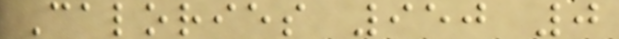Calories 950 0
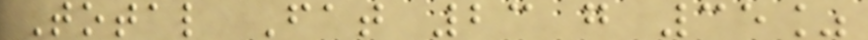Total Fat 23 g 35%
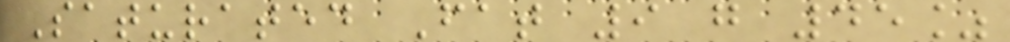Saturated Fat 9 g 45%
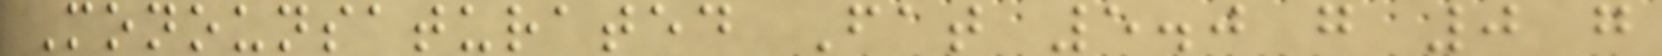Monounsaturated Fat 5.0 g 0 g
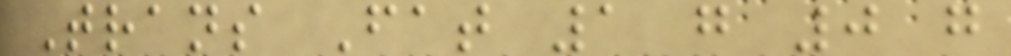Trans Fat 1 g 0 g
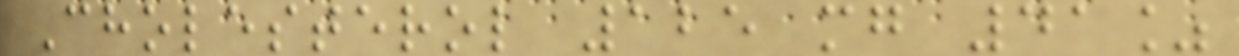Cholesterol 125 mg 41%
